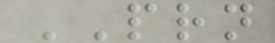PRN
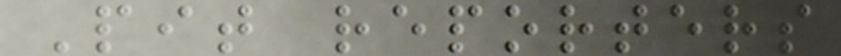Pit reporters
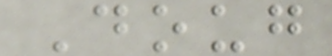Doug
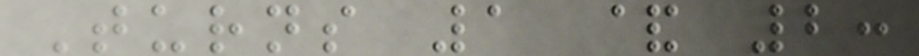Turns 1 & 2:
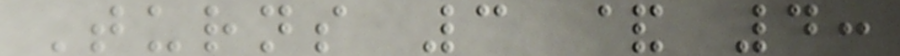Turns 3 & 4:
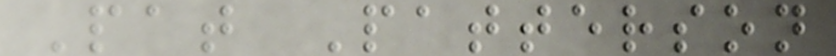Pat Patterson
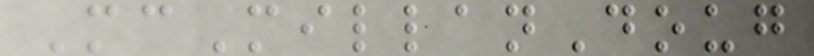McMillanDoug
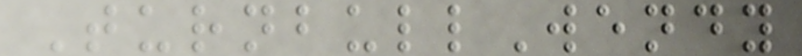TurnbullWendy
